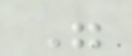"
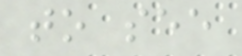to see
